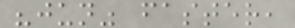"jun" faster,
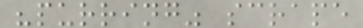"purring" scrape
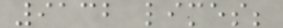9132 limes;
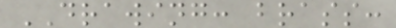DRAWING: brass:
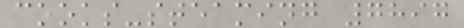cooks-steaming 7897
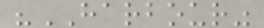"HARBOUR"
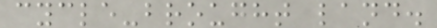cycle-brought land.
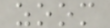zoom
